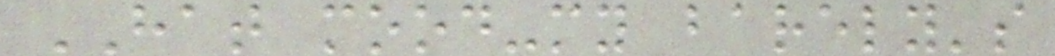HAT mood-my barely's
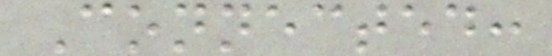Connected:
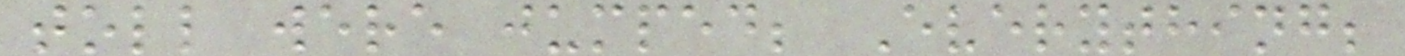toll were jumped; Everything;
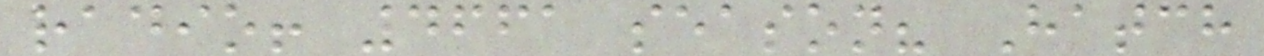radio! 4661 season? Hatch
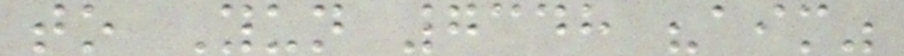to Yun 7348 "aim"
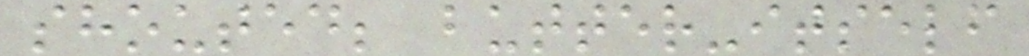shouted; butter-itself
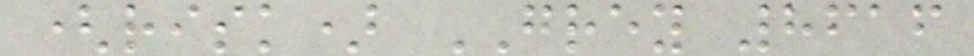(risk) GREY 8616
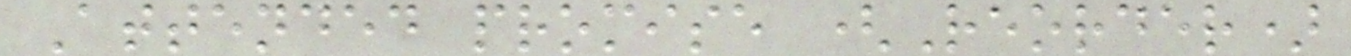Attended promise (Reorder)
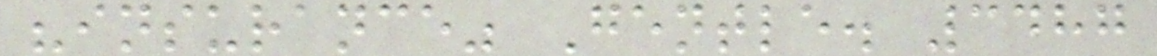"insurance" Gentle. 3487
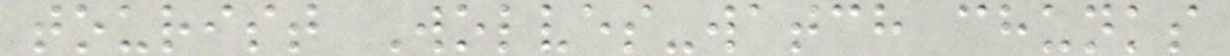tourist Wolves-watch chunks
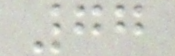77
